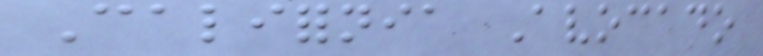California Avocado
